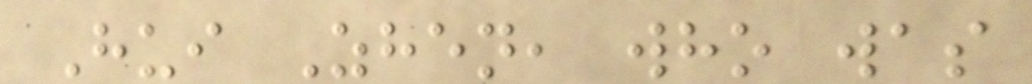Hui Zhen, who was
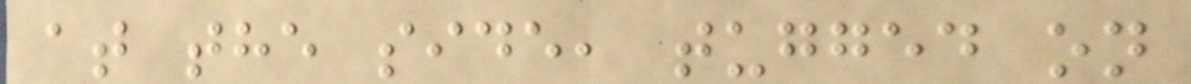at the side, tugged on
